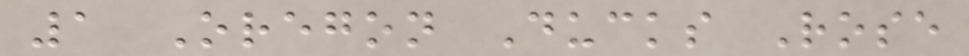1 Oregon Ducks Rose
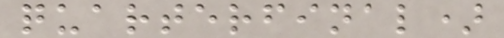quarterfinal)
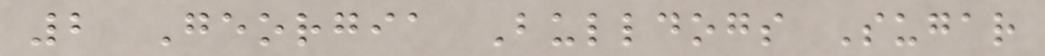2 Georgia Bulldogs Sugar
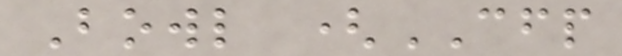Bowl (CFP
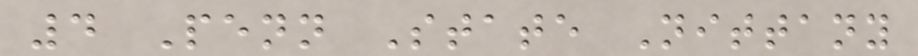4 Penn State Nittany
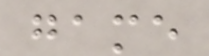game
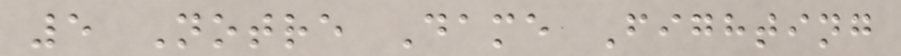5 Notre Dame Fighting
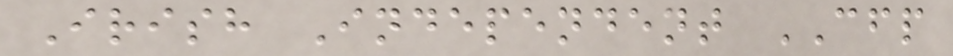Irish Independent CFP
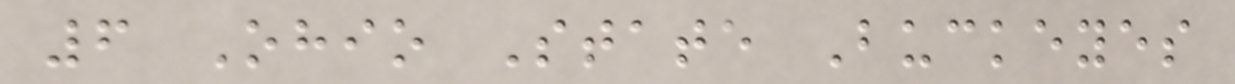6 Ohio State Buckeyes
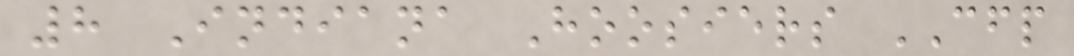8 Indiana Hoosiers CFP
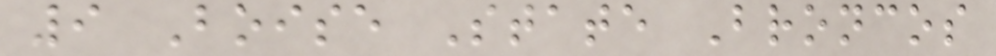9 Boise State Broncos
